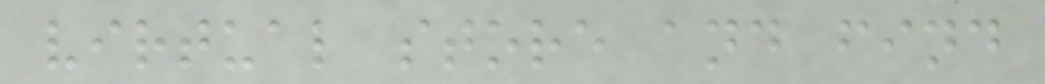virtual store and find
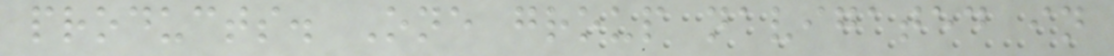products. One group navigated in
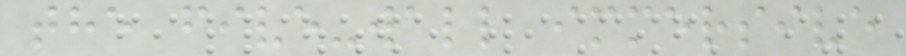the five-wall immersive
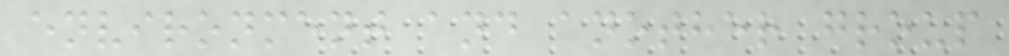environment and another group
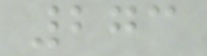273
